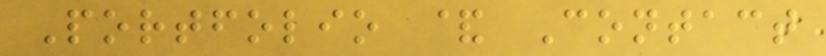Portfolio & Contact
